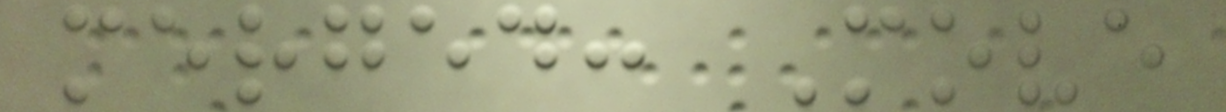merged: Move
